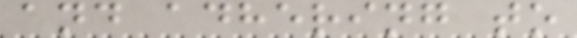and adhering to
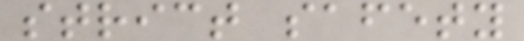strict safety
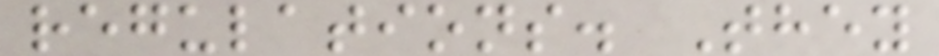regulations. They
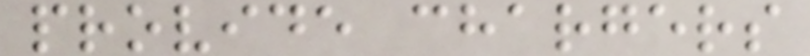provide chargers
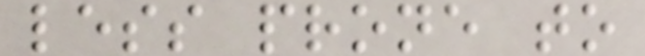less prone to
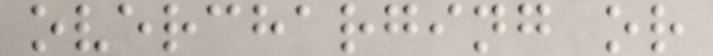overcharging or
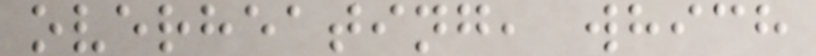overheating, which
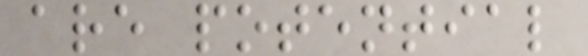are potential
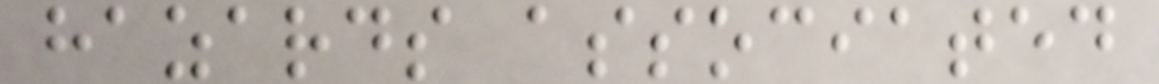hazards associated
